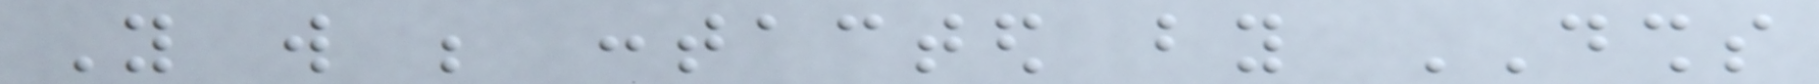You will be contacted by DSHS
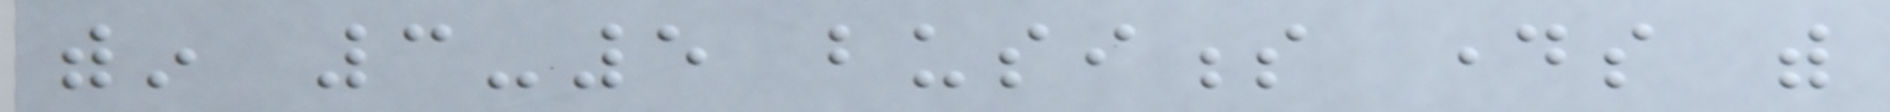within 3-5 business days with
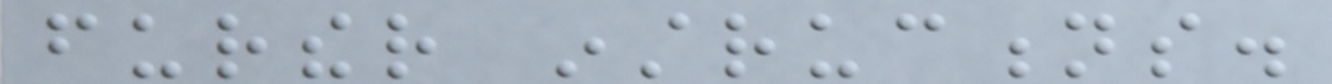further instructions.
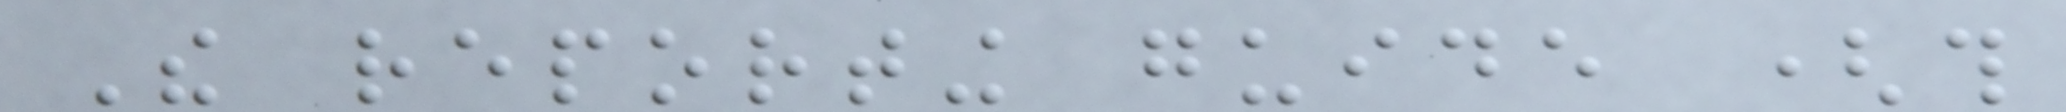The reporting guide (this
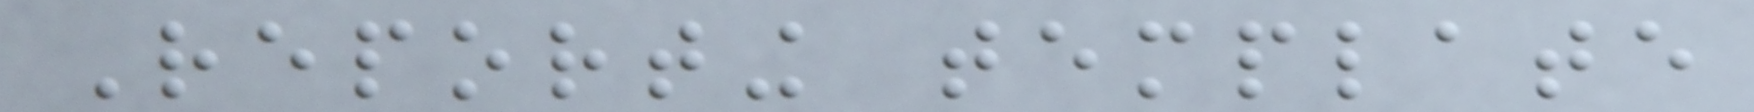Reporting template
